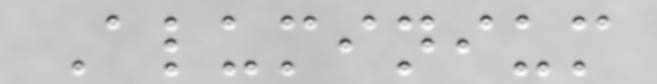Aluminium
